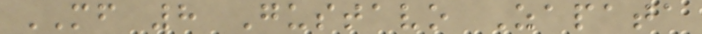MF 8 Gustavo Zapata
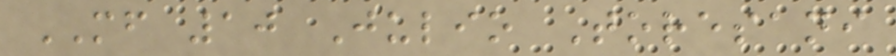MF 10 Julio Toresani
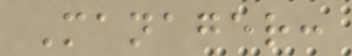Manager:
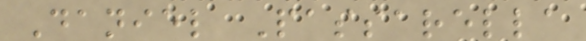Daniel Passarella
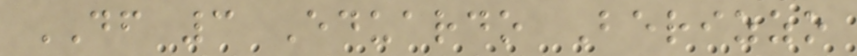DF 3 Eduardo Berizzo
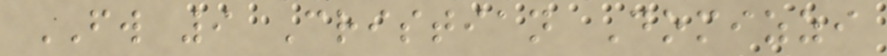FW 9 Cristian Domizzi
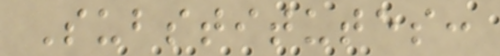Substitutes:
